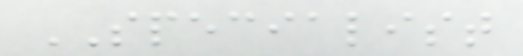SPECIALIST
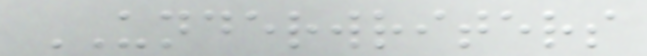UNDERWRITERS
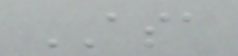ASA
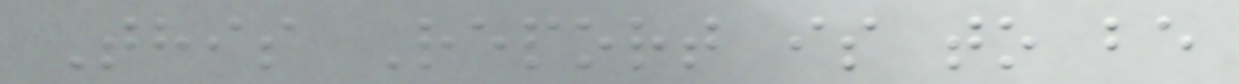This Report is to be
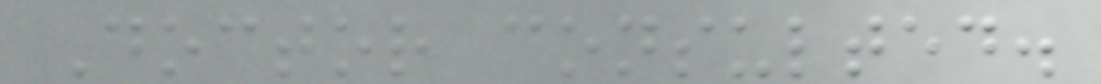Doctor consulted.
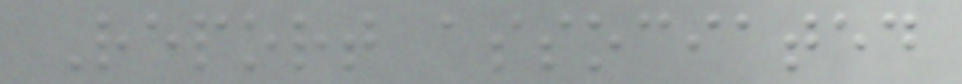Report associated
